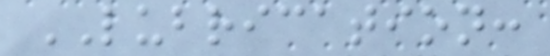LUBRICATION:
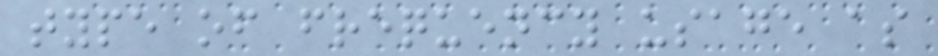type of frequency usage as
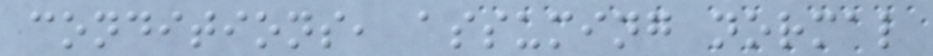conditions, assuming normal
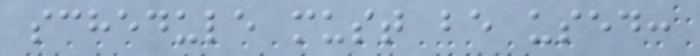schedule must be used:
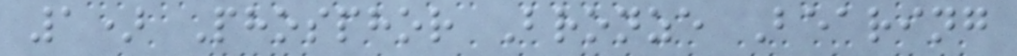1) Phosphor Bronze Bearing
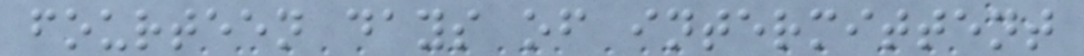fourteen days of intermittent
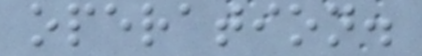operation.
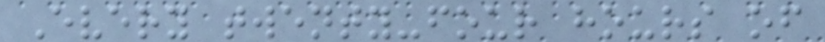Every twenty-four hours of
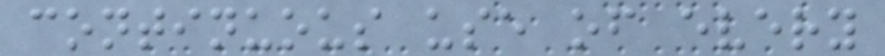continuous use of every
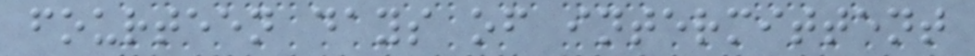fourteen days of intermittent
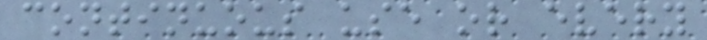continuous use or every
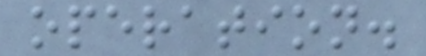operation.
